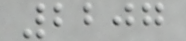2207
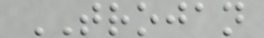TROJAN
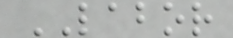LABOR
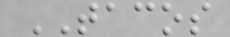TACOS
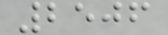2506
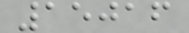15016
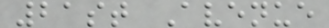21st Avenue
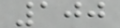100
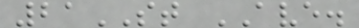21ST AVE.
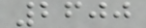2600
